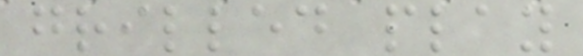grilled play
